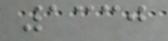1330
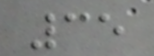35
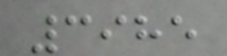3985
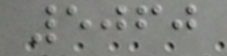5060
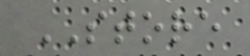STORE
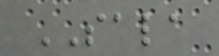SALA
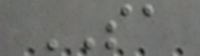SA
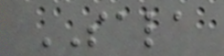SALA
